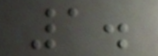1.
